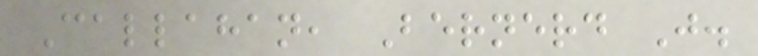Callahan, Bernerd J.
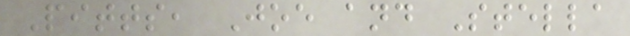Pitts, Joe and Stella
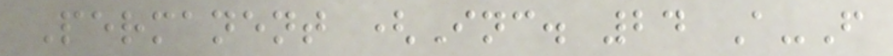Permanent (Inc. 24 A-F
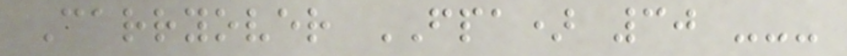Carryover FPA) 30 ---
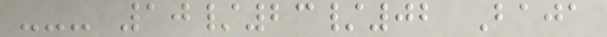--- 10/23/02 Baja
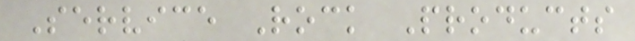Service Rock Products
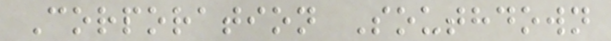Corporation Southdown
